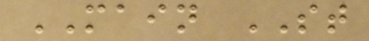MAIN ST
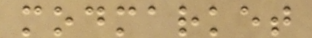modmarket
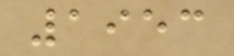1953
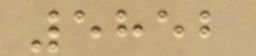5852
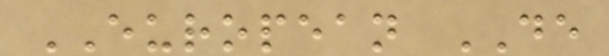EUROPEAN DE
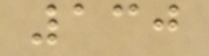130
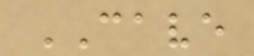CAVE
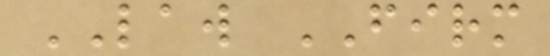LAW FIRM
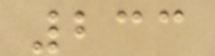233
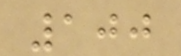100
